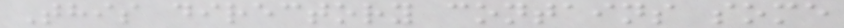This directory contains some
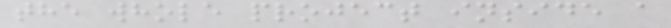the whole project inside a
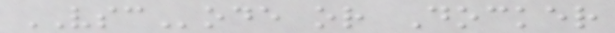VSCode or Docker
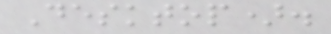Desktop).
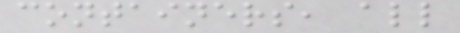containers, all
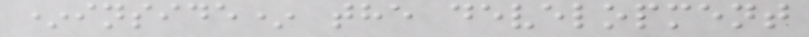*inside* the development
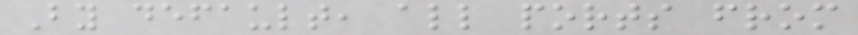By default, all ports from
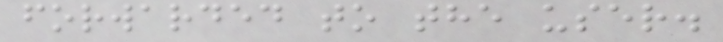forwarded to the user.
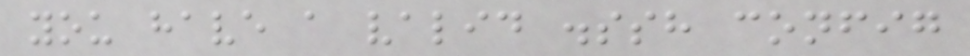you have a valid .ssh config
